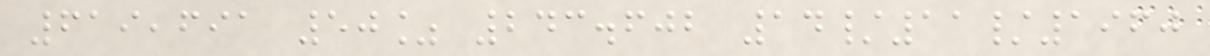619,691 50% 243.602 14/11/1960
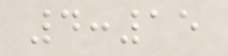4:15
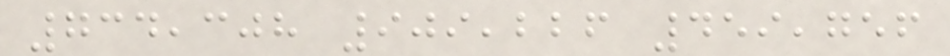734,308 909,226 459,756
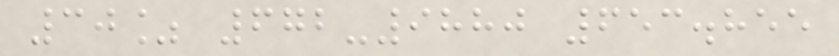30% 672-9880 653.855
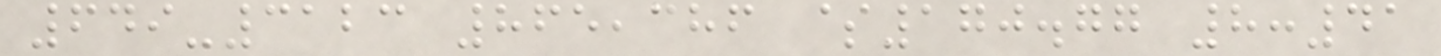649-3123 865,386 $170.77 8:41
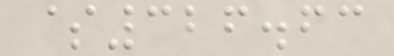$326.63
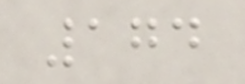174
